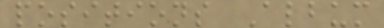positions Album
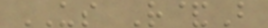US R&B
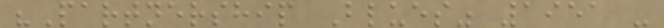"Partnership Blues" 1951 -
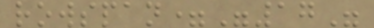rowspan="17"
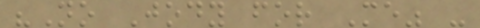"No Jody for Me" -
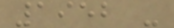1952 -
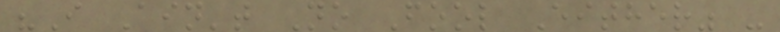"I Ain't No Fool Either" -
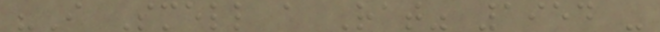"I Smell a Rat" 1954 -
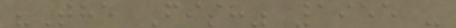"The Fish" 1955 -
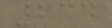234
